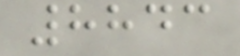8843
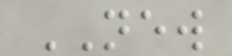NEW
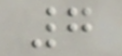7
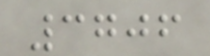3706
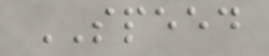SPEED
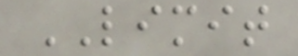LIMIT
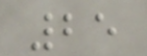25
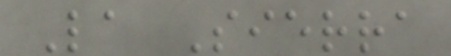La Sierra
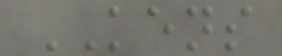KENS
